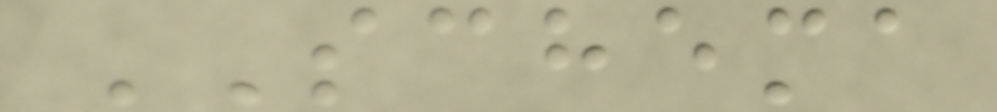SCHEMA
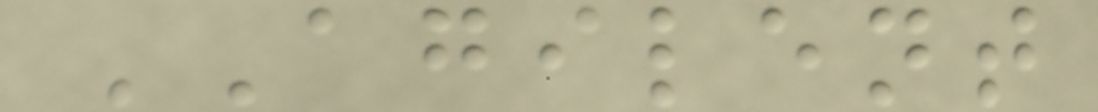AGILENT
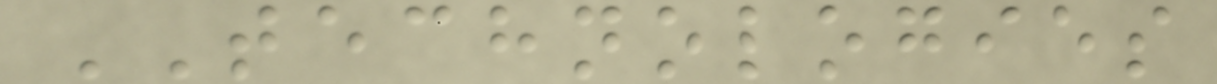TECHNOLOGIES
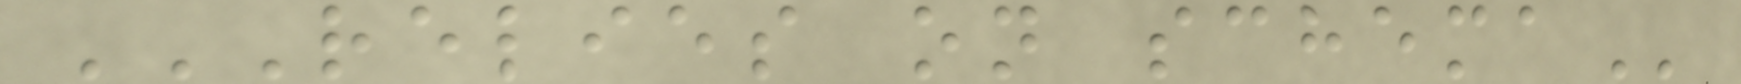RELIES ON SCHEMA
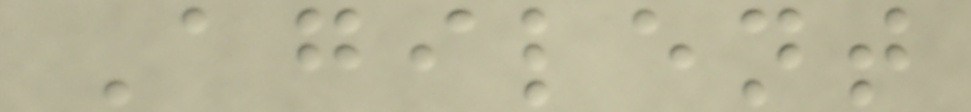Agilent
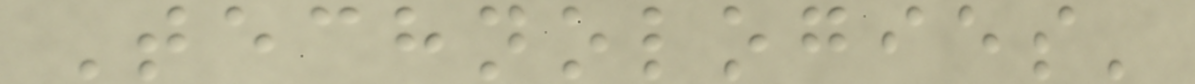Technologies'
